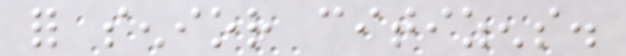for senior citizens.
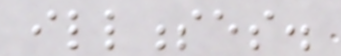illnesses.
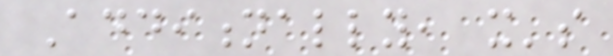Additionally, it's
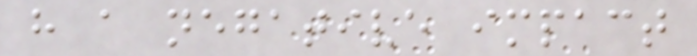have a negative impact
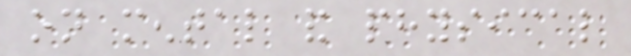on mental and physical
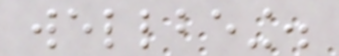wellbeing.
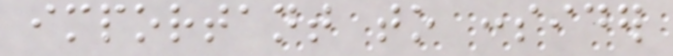important to consider
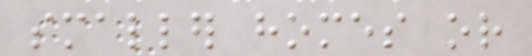smaller homes or
